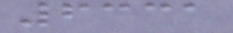6331
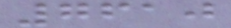7610
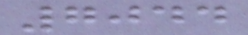7044
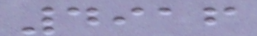4916
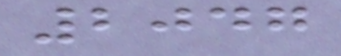2047
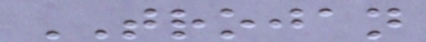TROJAN
